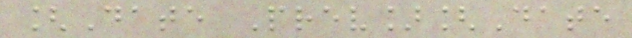[Date Prev][Date
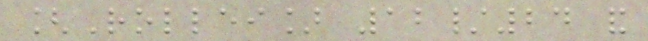[Rollei] 12/24 and
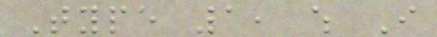Type 1, which I
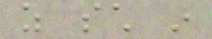as such in
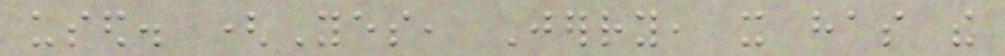used. (Yes, Jerry, it has the
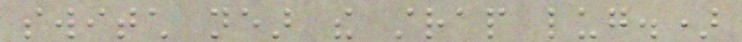switch near the strap lug.)
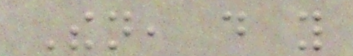Then, do you
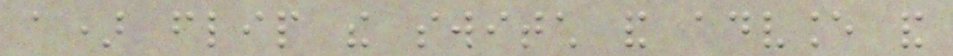a) flip the switch and advance and
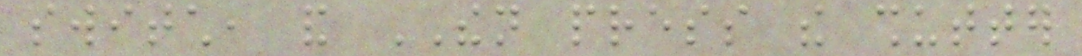switch, and THEN press the shutter
